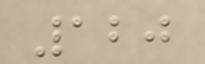120
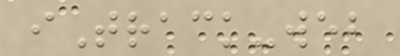iTrack-web
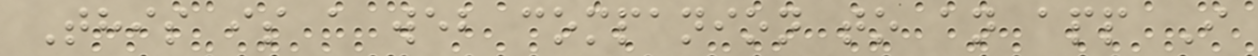This is a web companion to an app I
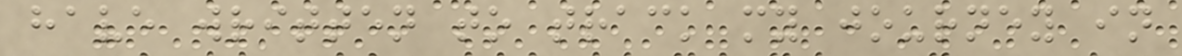have written to track my journey in
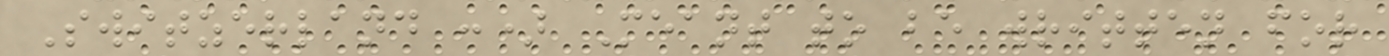Switzerland :) Meant to be written for
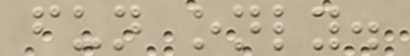fun only.
